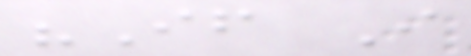"If I
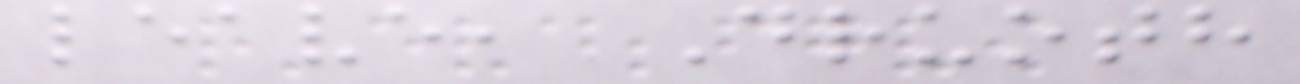leave, Druoth
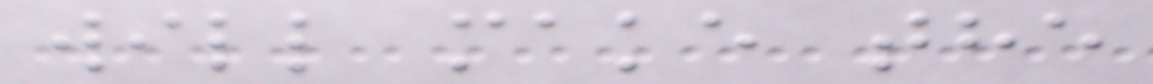will make the
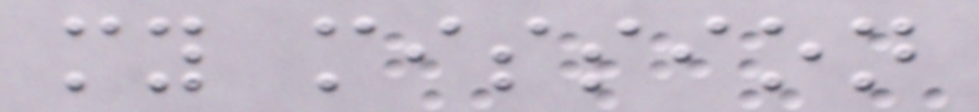my mission
